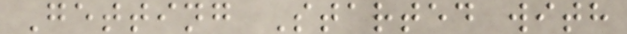Getting Started with
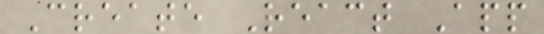Create React App
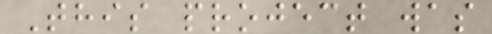This project was
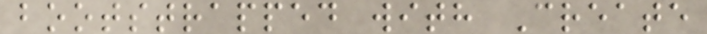bootstrapped with Create
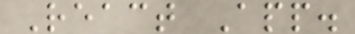React App.
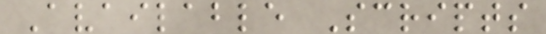Available Scripts
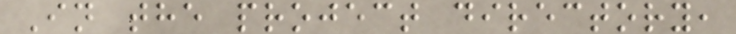In the project directory,
